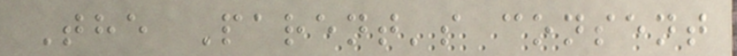The Parent's consent
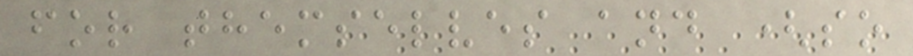for themselves and (so
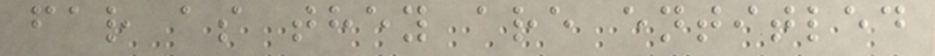far as they are entitled
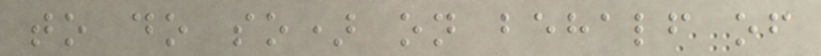to do so) on behalf of
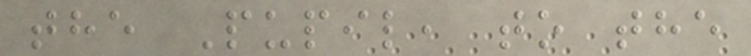the Pupil, to the
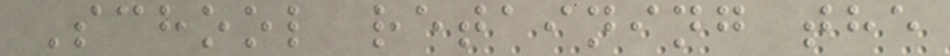School retaining the
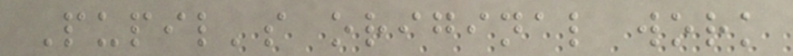Pupil's original work
